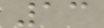13
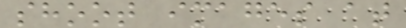shoot images at
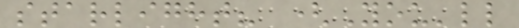starlight? (You'll
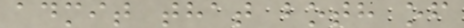admit that both of
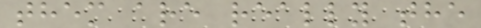them are really the
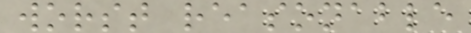worst reasonable
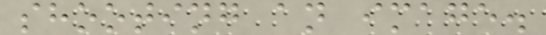shooting an image.
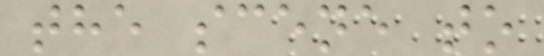the scene to
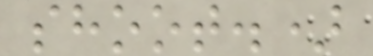shoot.)
